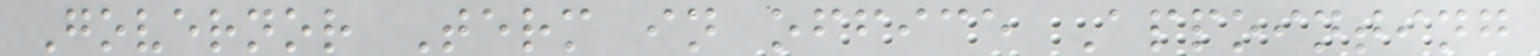Governor Term in office Appointing
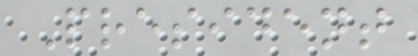President
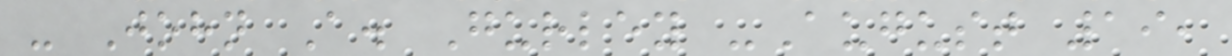- John A. Gurley -August 19,
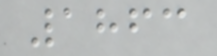1863
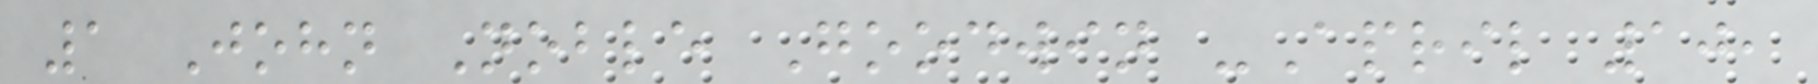1 John Noble Goodwin -April 10,
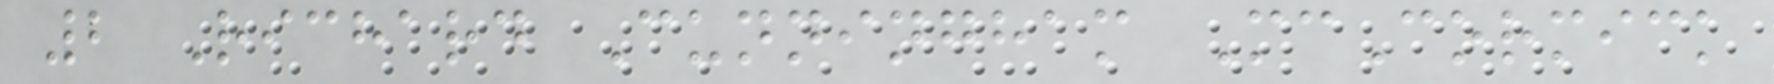2 Richard Cunningham McCormick
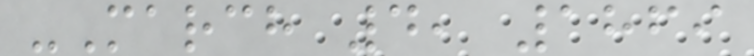-March 4, 1869
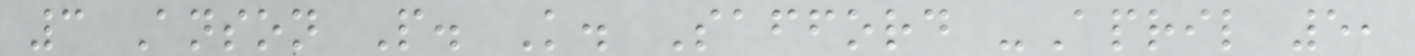3 Anson P. K. Safford -April 5,
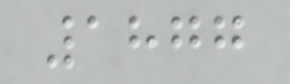1877
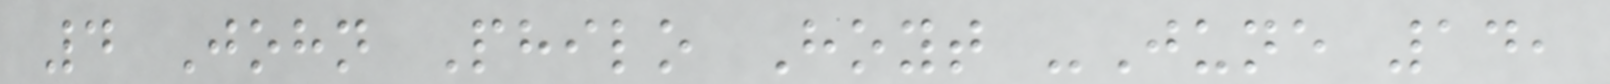4 John Philo Hoyt -June 14,
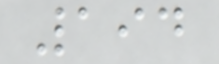194
